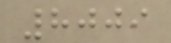8009
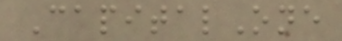CapitalOne
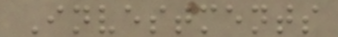Investments
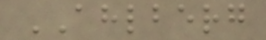AHLBERG
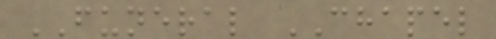FUNERAL CHAPEL
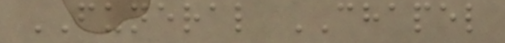FUNERAL CHAPEL
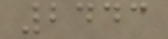2443
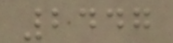2447
